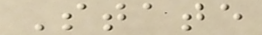State
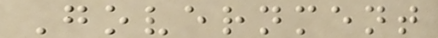Government
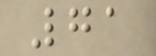71
